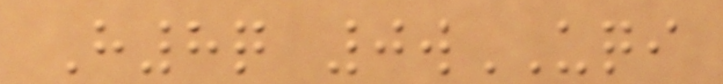H8q 0wUQI
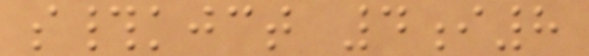s#kjct 4i8
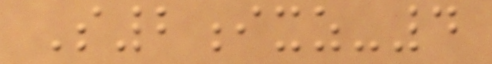S2ixz-4
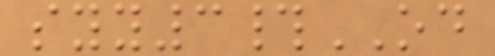syy3#OD
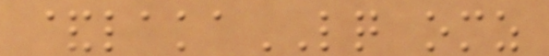&lakaLQ omz
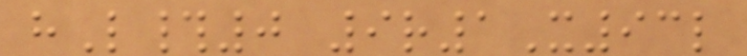hL#0 9r1X93l
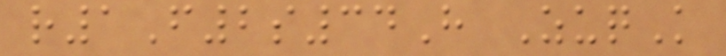r1F2s34H ZuqK
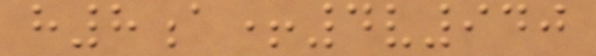h8a+4v940
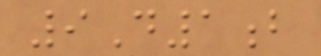9D1b
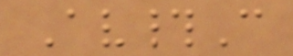Av#C
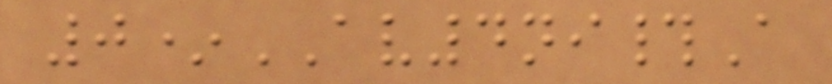0*AV4ni#A
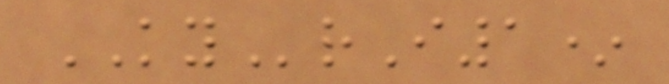KYrI1*
